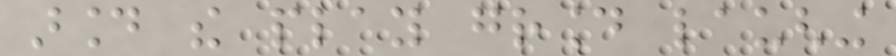around the play ground laughing
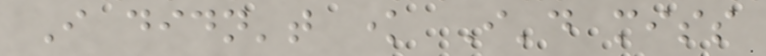I didn't know I'd miss
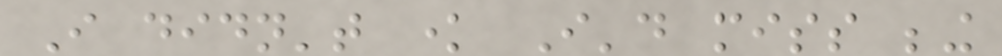I didn't know I'd miss being
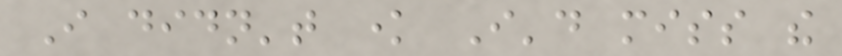I didn't know I'd miss the
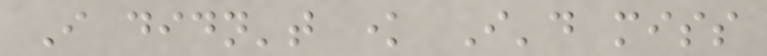I didn't know I'd miss
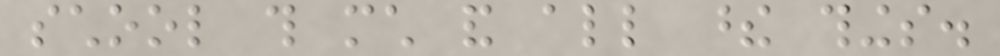school this much and all these things.
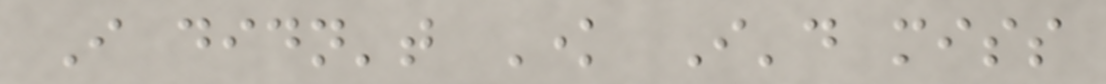I didn't Know I'd miss
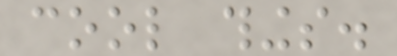cool things.
